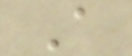A
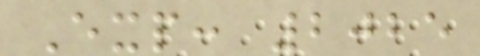Exp: 2025
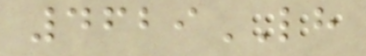4629LH
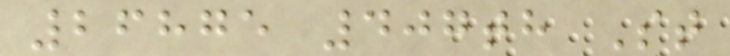26875 407th St
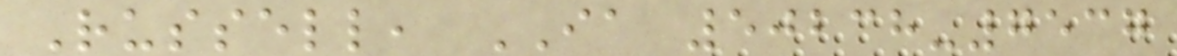Russell, IA 50238-7537
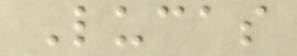Lucas
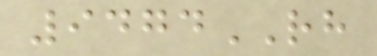9474RH
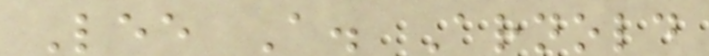Lee A. Arnold
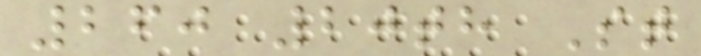260 20th St
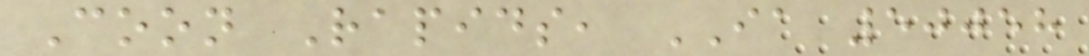Coon Rapids, IA 50058
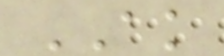AK
